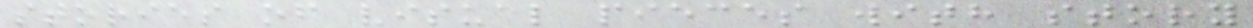stories of visual pieces with story
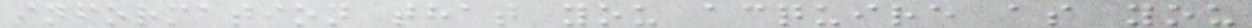information that you acquire as you
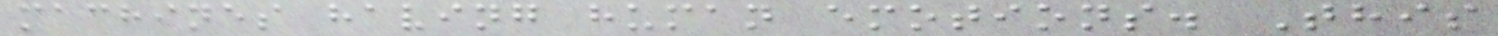machines having human emotions. This
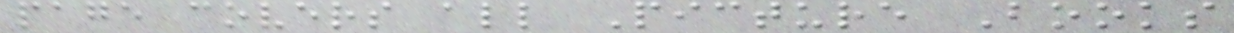page covers all Picture Books
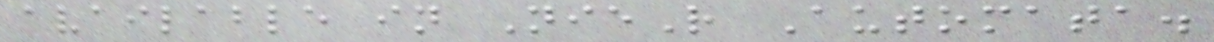available in NieR Automata.
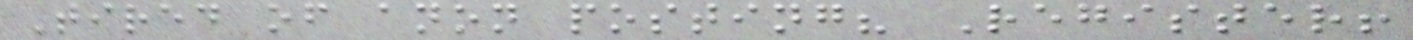Tired of anon posting? Register!
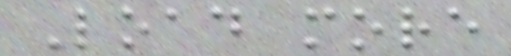Load more
